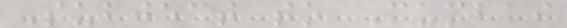Subject to Mumbai
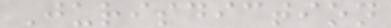Jurisdiction
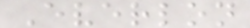Everlon
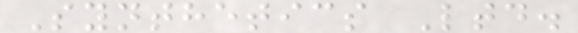Synthetics Ltd.
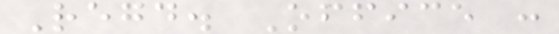Regd. Office :
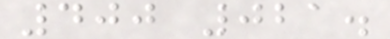400 021.
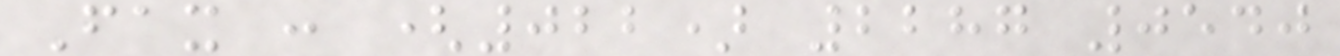Fax : (022) 2287 0540
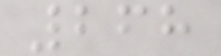268
